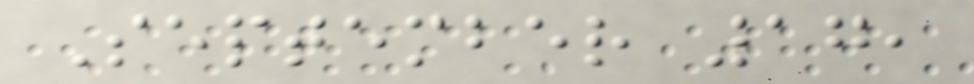September 17,
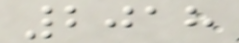2018
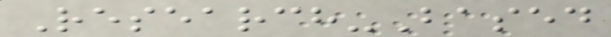Research-Based
